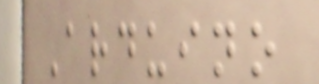Arduino
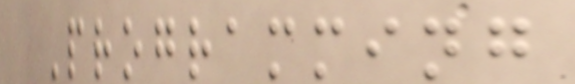Programming
